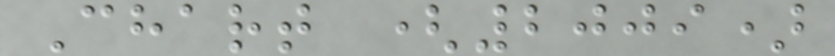Chart (2009)
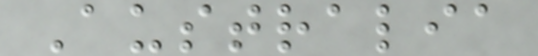Australia
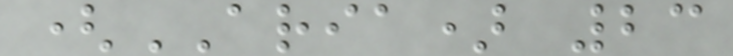(ARIA) 23
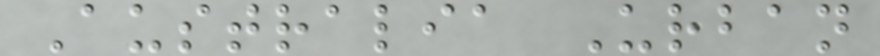Australia Urban
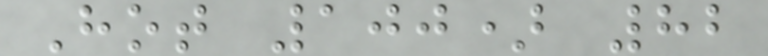Hot 100) 82
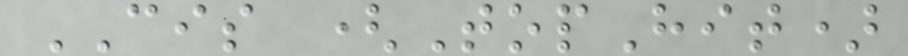CIS (TopHit)
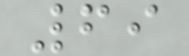69
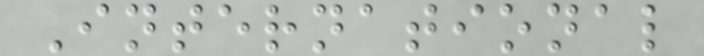International
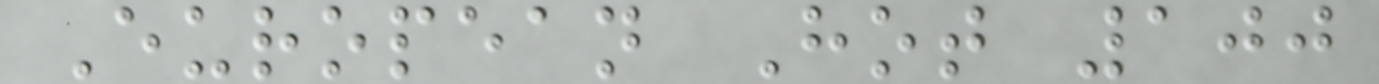European Hot 100
